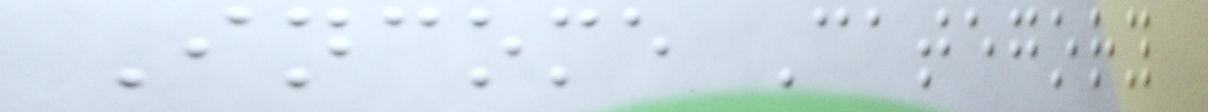Income Category
